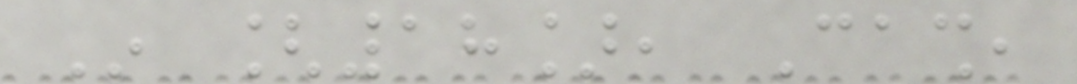In [18], Cash,
